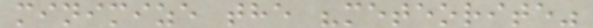minimize the "meteorite"
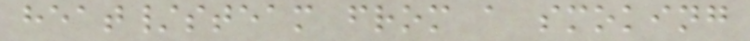heat/steam from a smoking
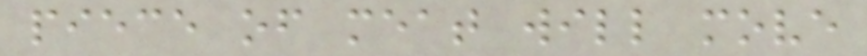piece of meat will move
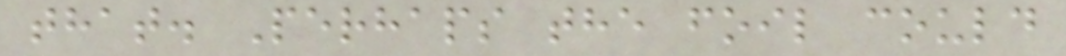that. Perhaps the foil could
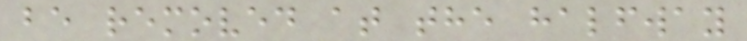be removed at the halfway
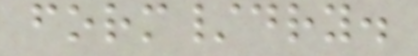form/dry.
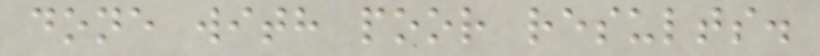done with poor results.
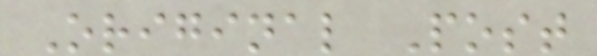Original Post
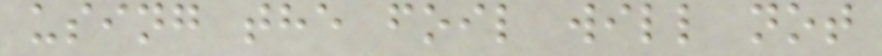using the foil will not
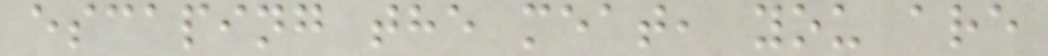escaping the meat, you are
